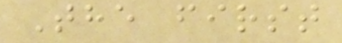The first
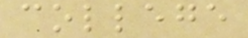college
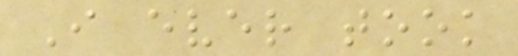I ever took
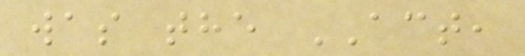was the ACT,
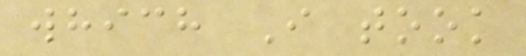which I took
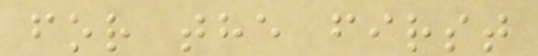for the first
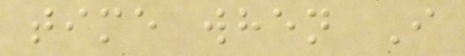time when I
